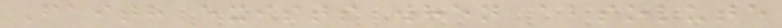Faith exists when absolute
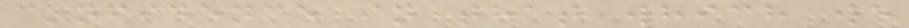confidence in that which we
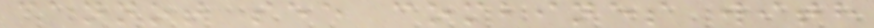cannot see combines with
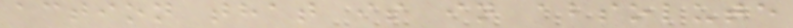action that is in absolute
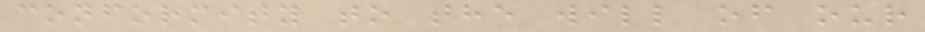conformity to the will of our
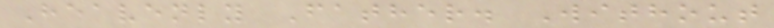Heavenly Father. Without
